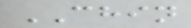CHIN
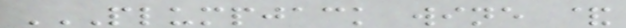PLUMPJACK WINE &
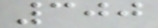300
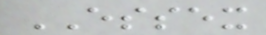ESSEX
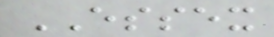ESSEX
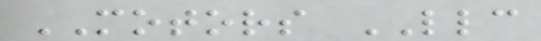MOTORS LLC
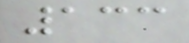133
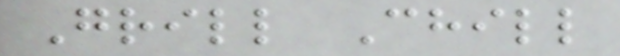Grill Chill
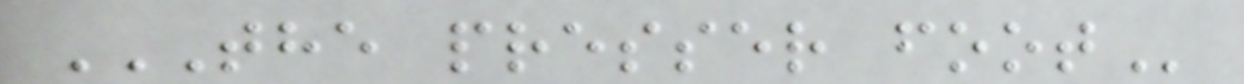THE PRESSER FOOT
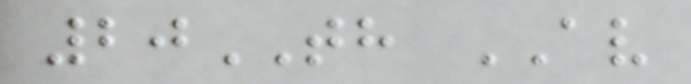20TH AV
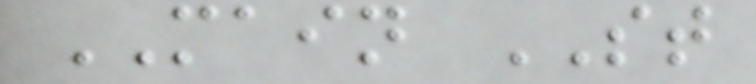MAIN ST
